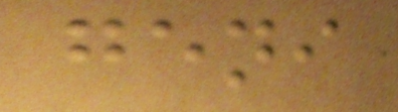geni
